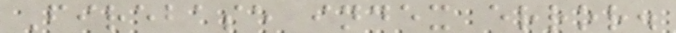Firebase index error.
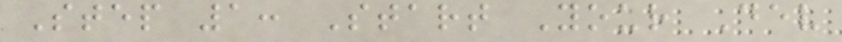Step 1: Start Your Dev
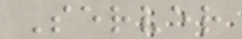Server
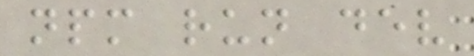npm run dev
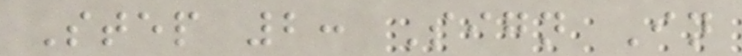Step 2: Sign In
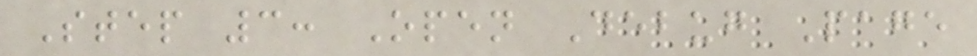Step 3: Open Debug Page
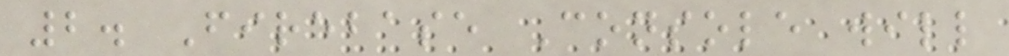2. Firebase Console will
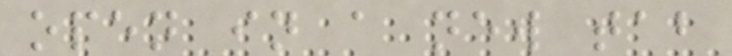open in a new tab
